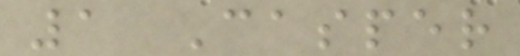1 Casper
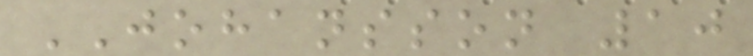JOHANSSON 10
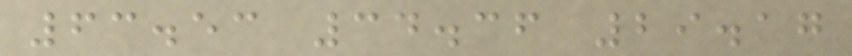63.53 34.36 29.17
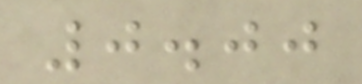0.00
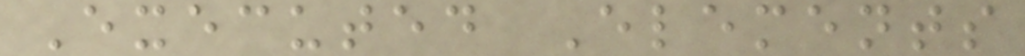Executed Elements
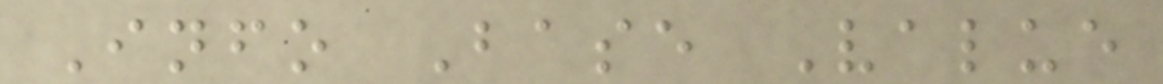Info Base Value
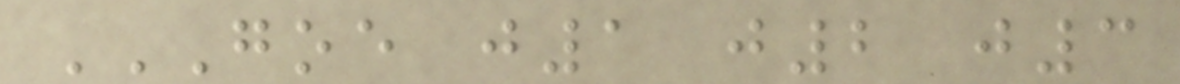GOE J1 J2 J3
